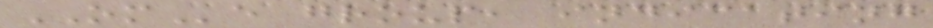OMe group, indicating
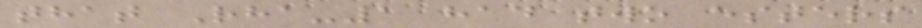that Rha-1 had two esters
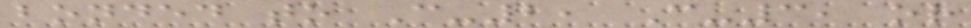bonded to C-2, C-3, or
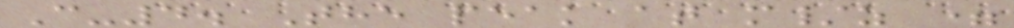C-4. The peak at m/z =
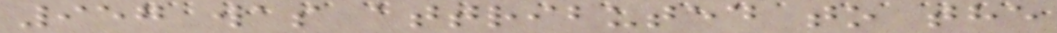957 was attributed to the
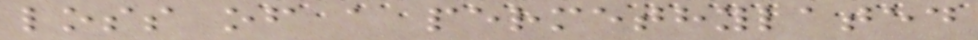loss of a permethylated
